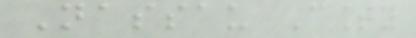Nassau County
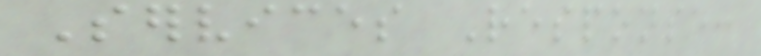Services Response:
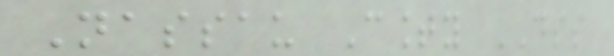Nassau County DSS
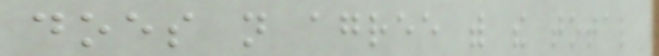does not agree with the total
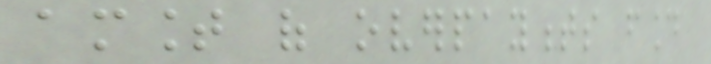amount of overpayments found
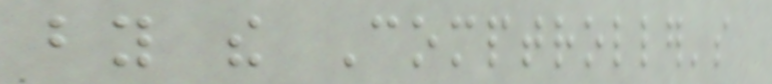by the Comptroller's
